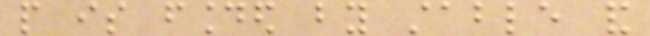people is founded by stable and
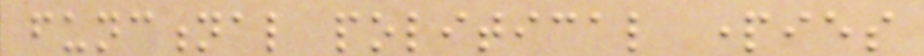functional political parties
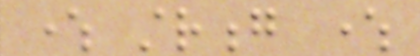where strong where
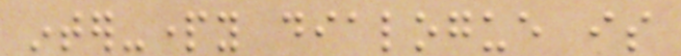inter-party dialogue is
